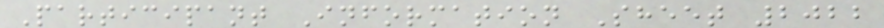Participant Information Sheet 2022
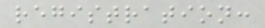registration:
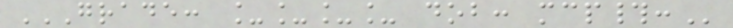GRADE: ____ DOB: MCP#:
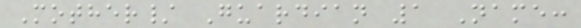Mother/ Guardian 1 Name:
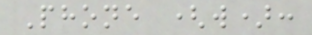Phone (w):
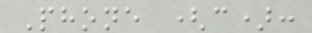Phone (c):
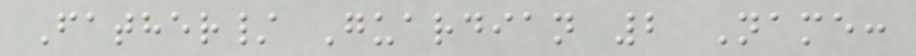Father/ Guardian 2 Name:
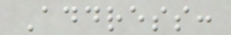Address:
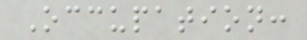Occupation:
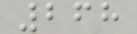268
